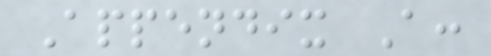Appendix A:
